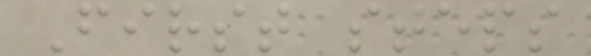First steps
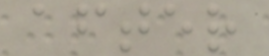after
